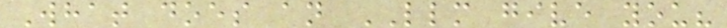What does an LLM give you?
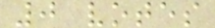0 votes
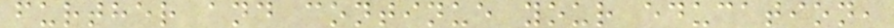further and continue your education,
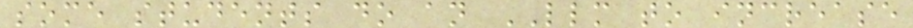some students do an LLM to increase
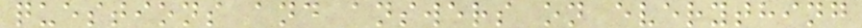questions and answers on everything
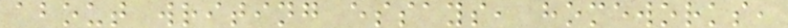about writing essays, homeworks,
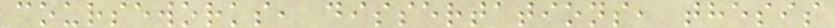courseworks, dissertations, thesis
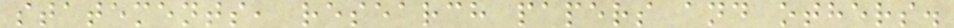statements, research papers and others.
